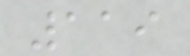119
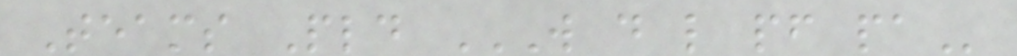Teams Pld W D L PF PA
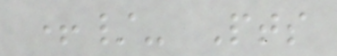+/- Pts
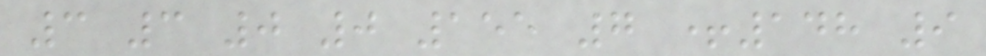3 3 0 0 155 7 +148 9
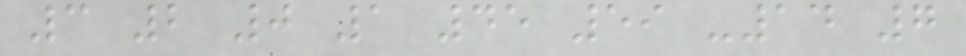3 2 0 1 45 59 -14 7
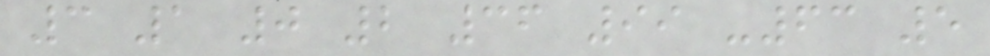3 1 0 2 36 99 -63 5
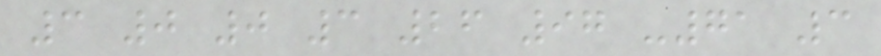3 0 0 3 26 97 -71 3
